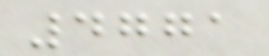4771
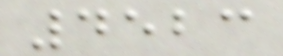4523
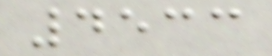4533
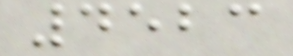4523
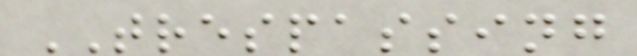TRESPASSING
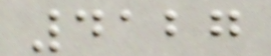4127
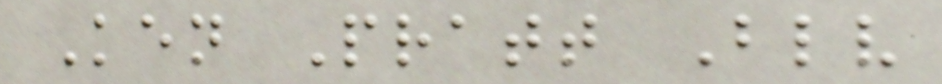Ken Pratt Blv
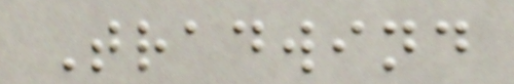Tradwind
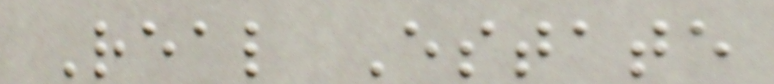Real Estate
